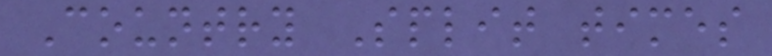Country Split times
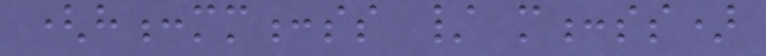(h:mm:ss / m:ss)
